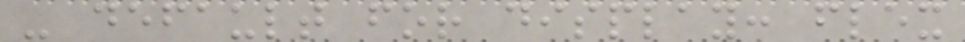- default for display: flex
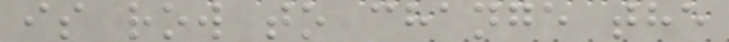is row to change the
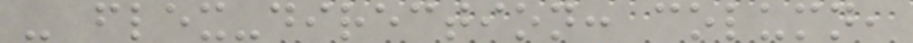- flex-direction: column,
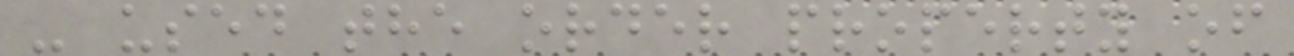- used the order property of
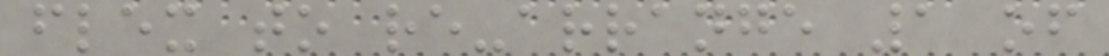flex to re-arrange 1 of
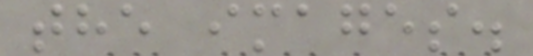the images.
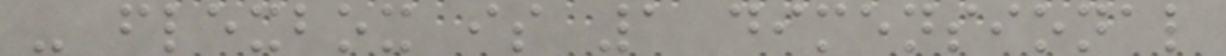- flexbox is 1 dimensional
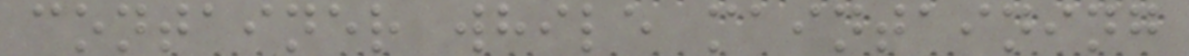container while maintaining
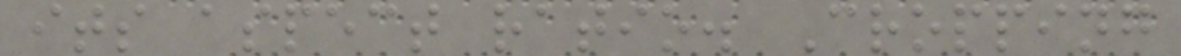its aspect ratio. Cropping
